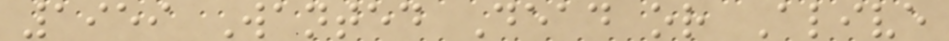1959 Wanted Dead or Alive
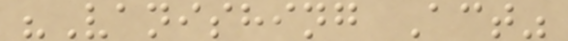"Vanishing Act"
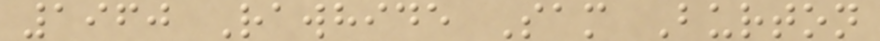1960 Rawhide Sam Burton
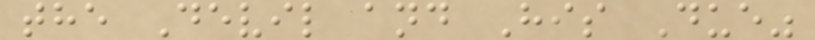the Devil and His Due"
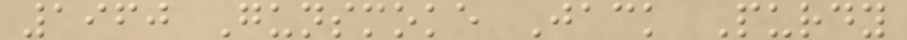1960 Gunsmoke Jack Purdy
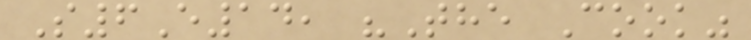S6E14, "The Cook"
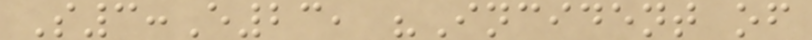S3:E23, "Incident of
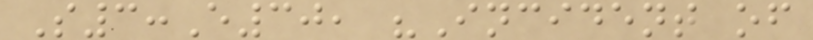S3:E30, "Incident of
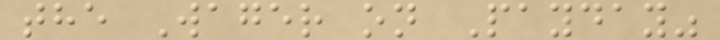the Wager on Payday"
